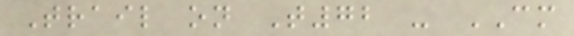Trail on T72 - CM
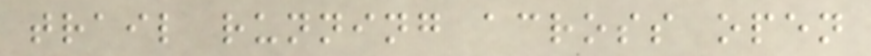trail running across open
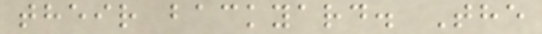their backyard. The
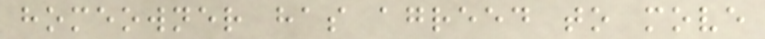homeowner has agreed to move
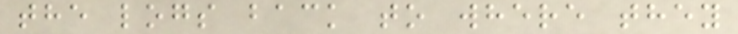the logs back to where they
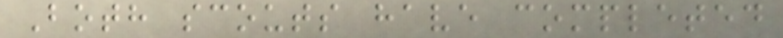Both scouts have completed
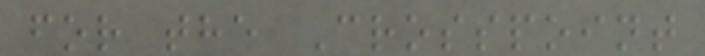for the Crosspoint
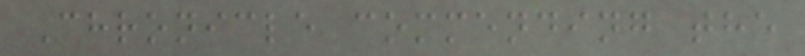Chronicle commending the
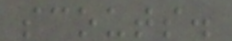scouts.
